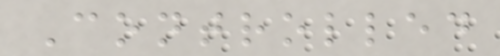Controlled
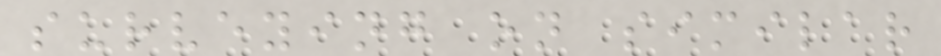surveying on similar
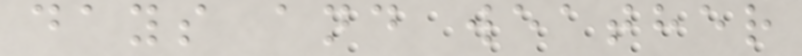days and weather
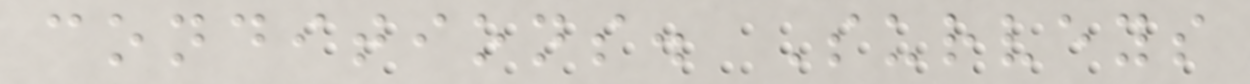conditions. Surveys
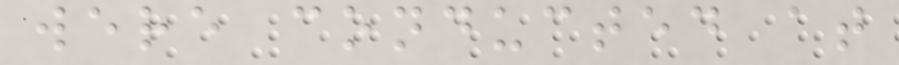were conducted at
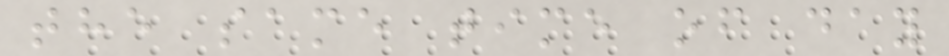the same time of day
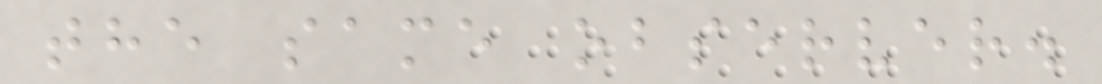the same observer.
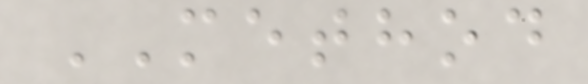METHOD
